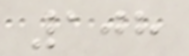108
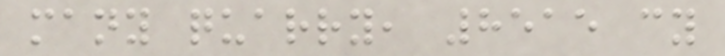many quarry, 8515 cy
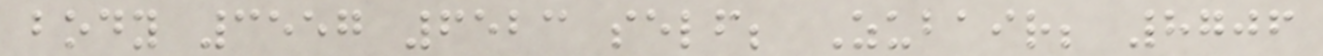body 3557 6523 self; Zubair; 8706
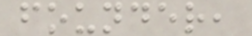founder,
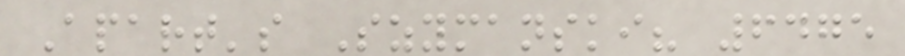Apart's Szymanski? 6475
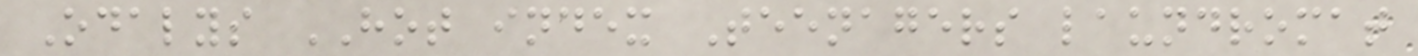Odalys HOT index Teenagers laundromat
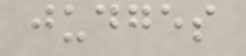judges
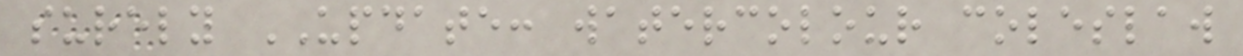surely UPDATE: watercolour coleslaw
